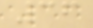36
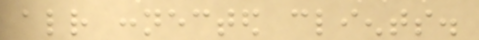already connected clients.
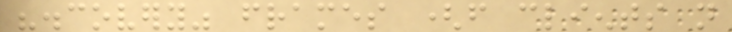"discovery" frames (from clients not
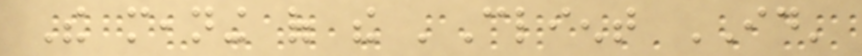The meaning of the 'Client ID'
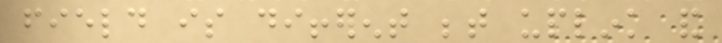field is different between uplink and
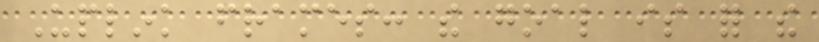Uplink frames: the goal is for the
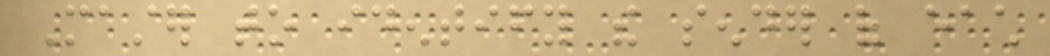Master to identify the sender of each
